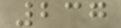237
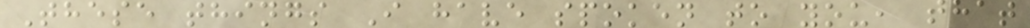These things I have spoken to you, that
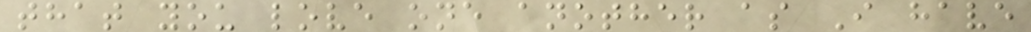that you love one another as I have
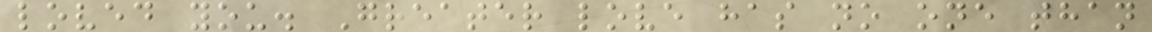loved you. Greater love has no one than
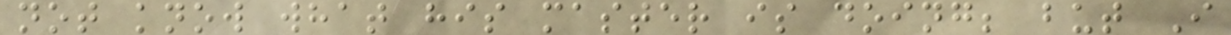not know what his master is doing; but I
